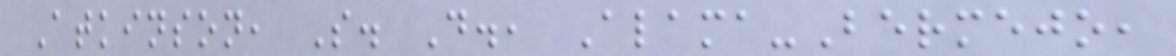Atkinson, S. D., Alama-Bermejo,
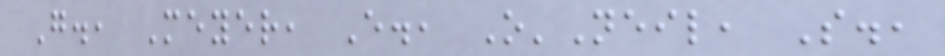G., Meyer, E., O'Neil, S.,
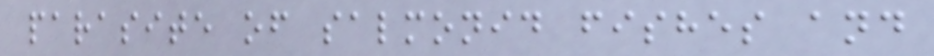parasite of salmonid fishes and
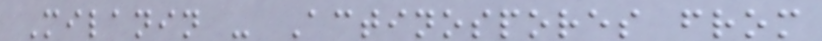Milanin - Actinospores from
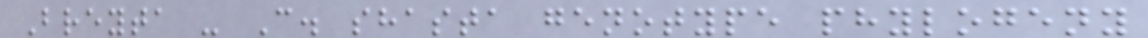Breyta - C. shasta genotype phylogeny
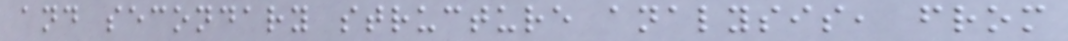and secondary structure analysis, from
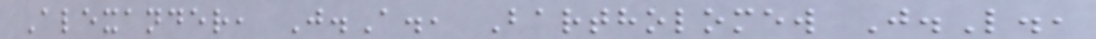Alexander, J.A., Bartholomew J.L.,
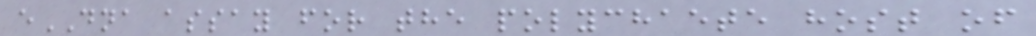eDNA assay for the polychaete host of
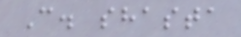C. shasta
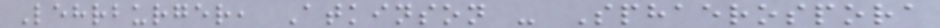Lehrburger, Atkinson - Sphaerospora
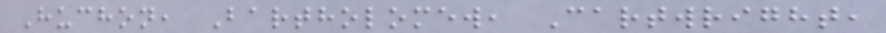Huchon, Bartholomew, Cartwright,
